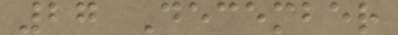27 December
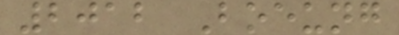2012 Boeung
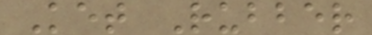Ket Rubber
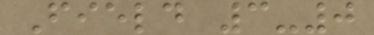Field 3-0
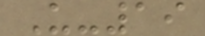U-19
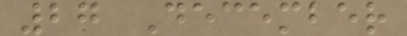27 December
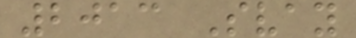2013 Svay
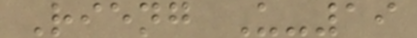Rieng U-19
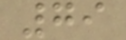79
